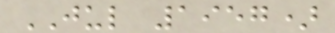JUL 1957)
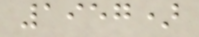1957)
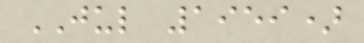JUL 1959)
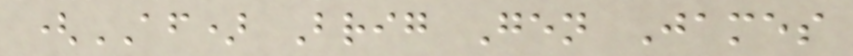(AF) Brig Gen James
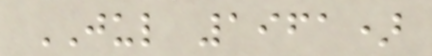JUL 1961)
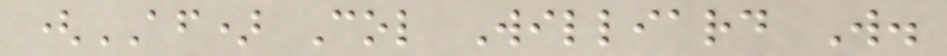(AF) Col Williard W.
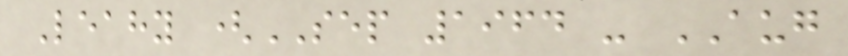Leahy (SEP 1964 - AUG
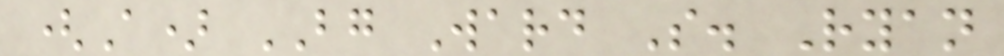(A) BG Ward S. Ryan
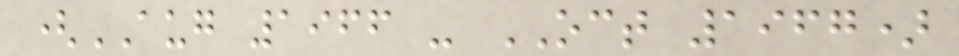(AUG 1966 - OCT 1967)
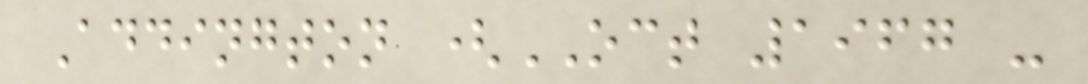Addington (OCT 1967 -
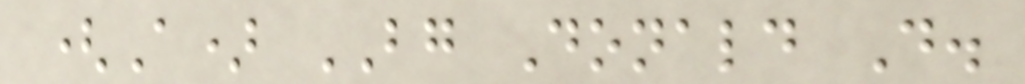(A) BG Donald D.
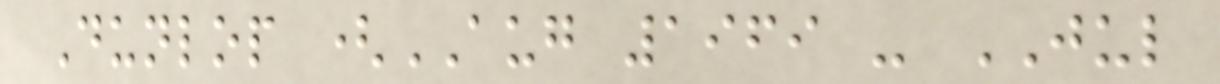Dunlop (AUG 1969 - JUL
